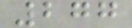277
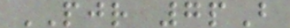PJR 7pB
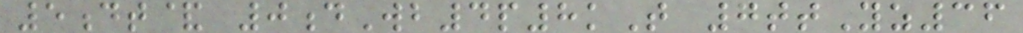5dt& 0dWb4p8kT 7ttYz36
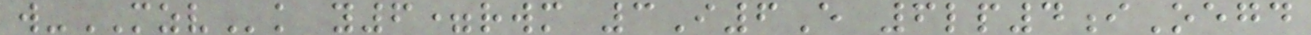w-MZVk y6=rwm 3I6E 6lp4iOegd
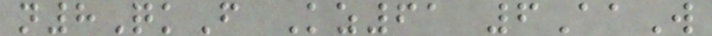n8QkF Kz61 6AaW
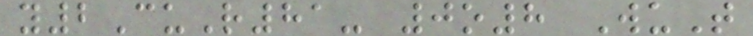y2CuR81- 0o8 WuT
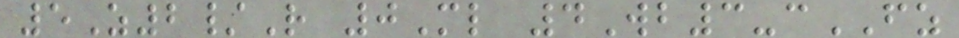5Z2/R 0Ml 4Wb3-cFZ
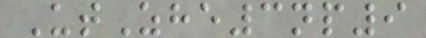UtZhe3np9
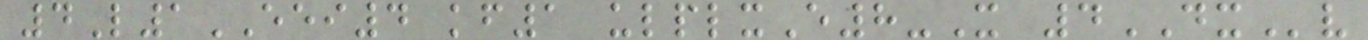4L1EEI4 kf1 ulplxE8-X 4DXv
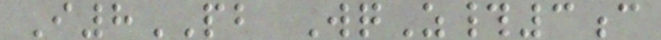I8PB WqZ#3c
